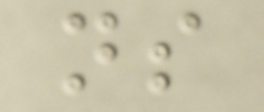ns
